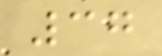37
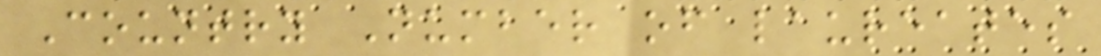Country Number of laureates
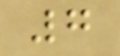7
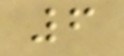6
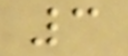3
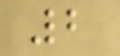2
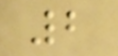2
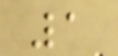1
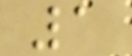1
